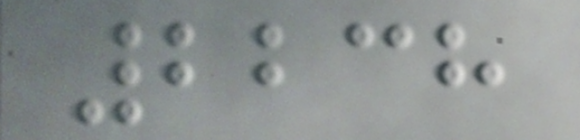2238
